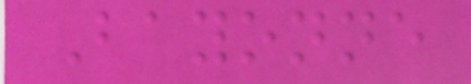Bayonne
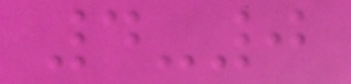4-0
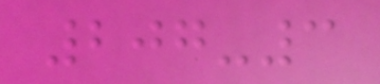207-3
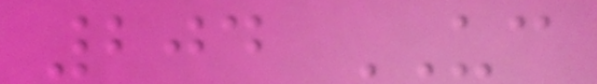204 UC
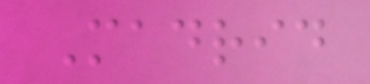Madrid
